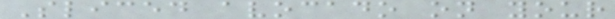Sliced avocado on your
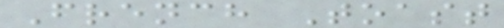French Toast
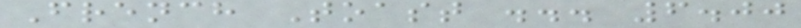French Toast ... 6.00
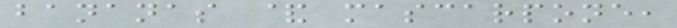bananas & mascarpone,
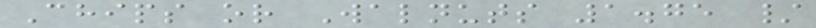Chips or Walnuts 1.75 /
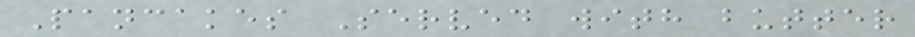Pancakes Served with butter
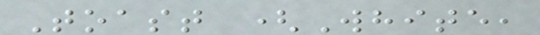Toast (White,
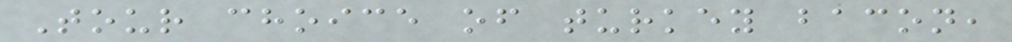Tour choice of turkey bacon,
